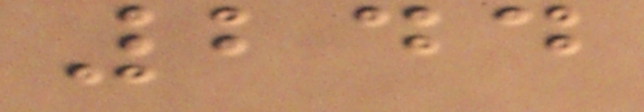244
